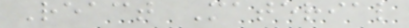React Material
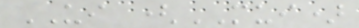UI (MUI)
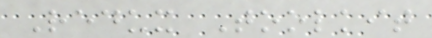Redux Toolkit
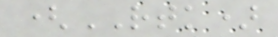(RTK)
